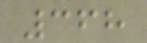368
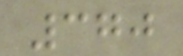370
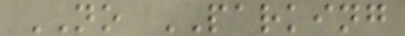NO PARKING
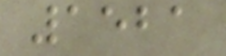1521
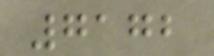7172
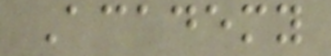Academy
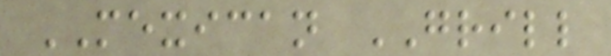MEXICAN GRILL
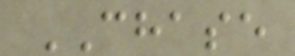CHASE
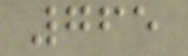765
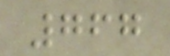767
